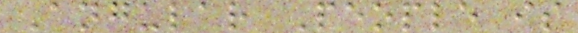Angular People is
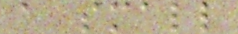a small
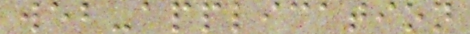web-application
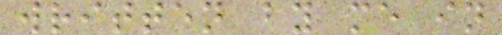written by me in
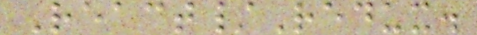React/Redux.
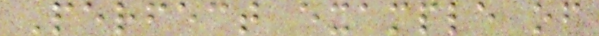Perfect example of
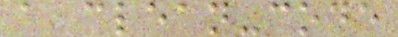a clean-code
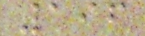196
